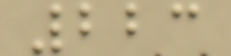223
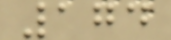174
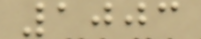1003
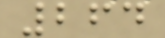264
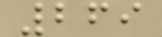269
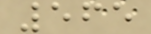565
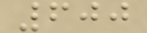600
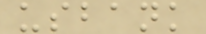usbank
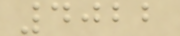4022
